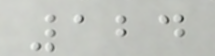124
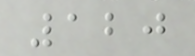120
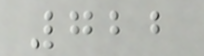722
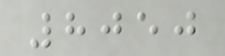8050
